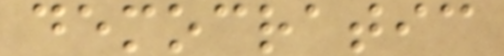democratic
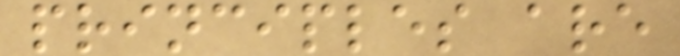principles are
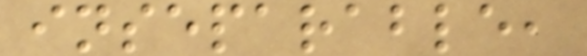inseparable,
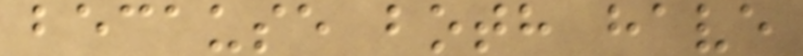because both have
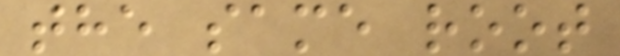the same root
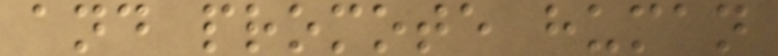and promote human
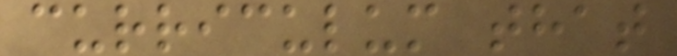curriculum that
